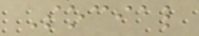Social
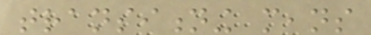transitioning means
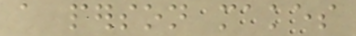a person makes
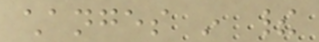changes in their
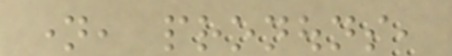name, pronouns,
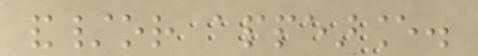and/or appearance.
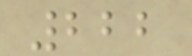222
